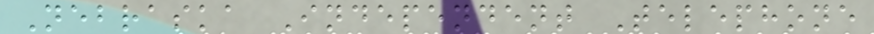Nebraska Independent Telephone
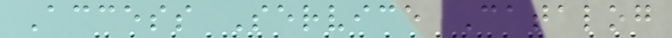Access Service Catalog
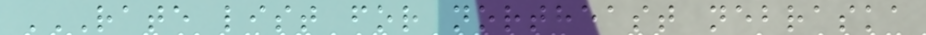RATE LIST FOR NORTHEAST NEBRASKA
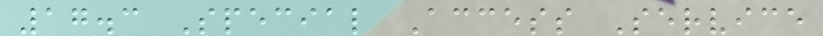17.3 Special Access Service
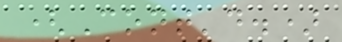(Cont'd.)
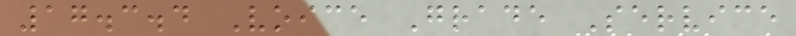17.3.4 Voice Grade Service
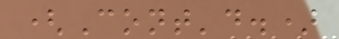(Cont'd.)
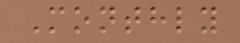Monthly
